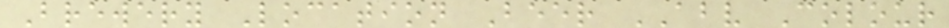Brewery Location Beer ABV Colour
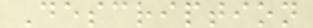Description
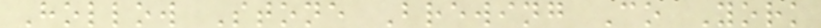Hollow Stone Brewing Co York
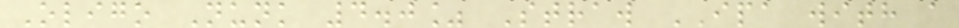Oligo Nunk 4.0% Straw IPA with a
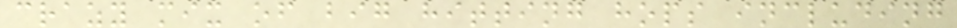crazy mix of big hitting hops including
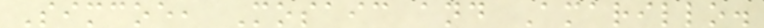Simcoe, Mosaic and Amarillo.
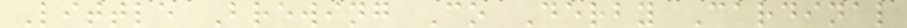Little Brewing Co Derby Cardinal
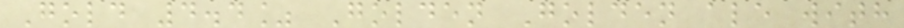Gold 4.4% Golden Golden ale with
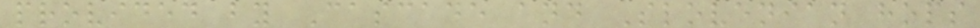provided by Cascade and Slovenian hops
